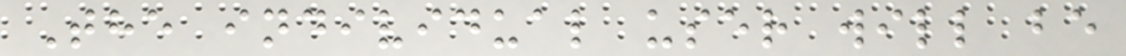The individual user will be
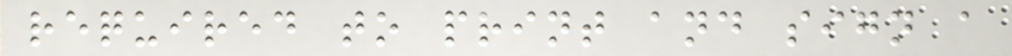required to print and sign a
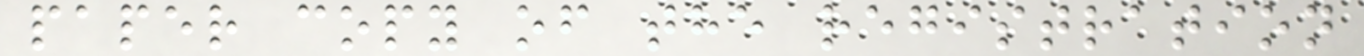paper copy of the registration
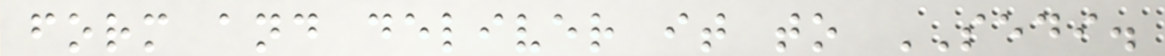form and deliver it to SEDI.
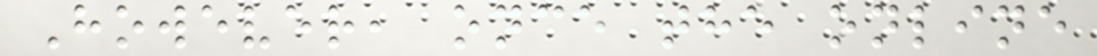However, once the online
